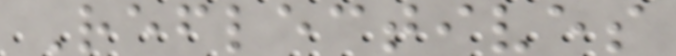Reflectives
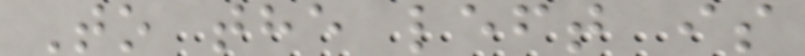To the left is
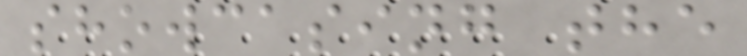showcasing the
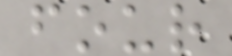four
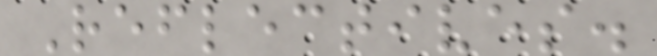Reflectives.
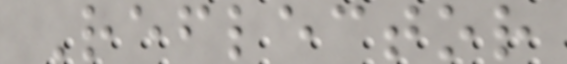Reflector
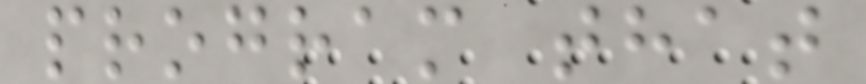program that
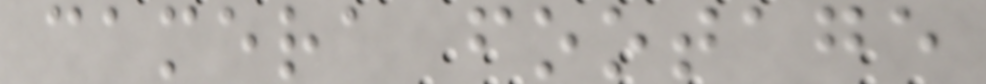camera footage
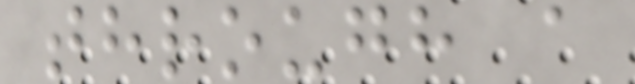through a
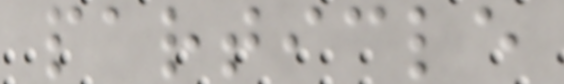particle
